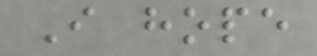I hope
